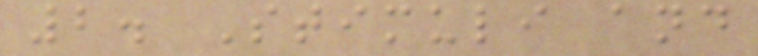2. Stimuli and
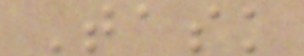Task
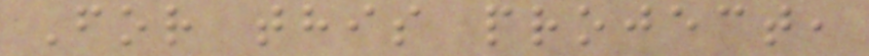For this project,
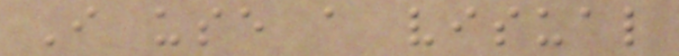I use a visual
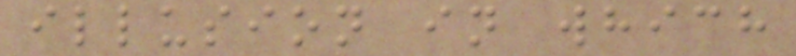illusion in which
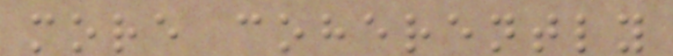more coherently
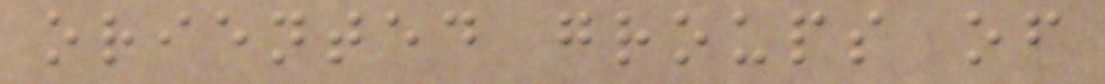oriented groups of
